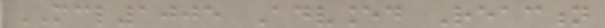MCL1005 Advanced Reaction
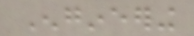Engineering
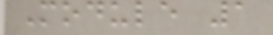Module 1
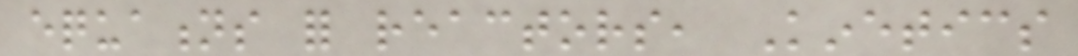equations for reactors, Kinetics
